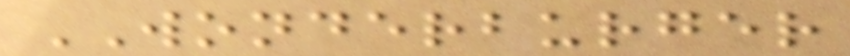WONDERBURGER
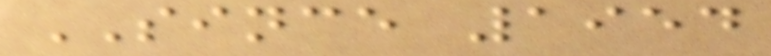SINCE 1954
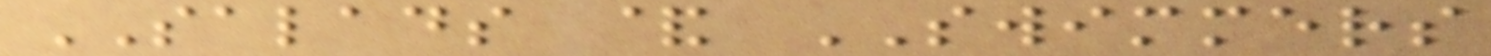SALADS & SWIMMERS
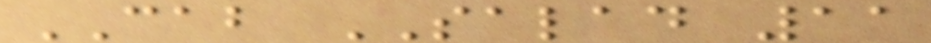CAB SALAD 11
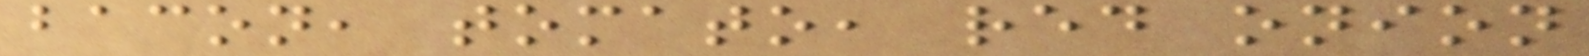bacon, tomato, red onion
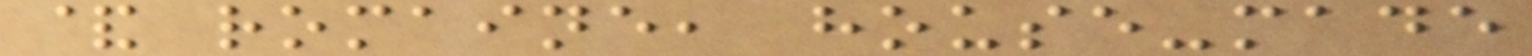& romaine, house-made
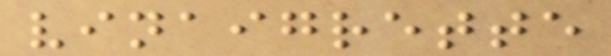vinaigrette
